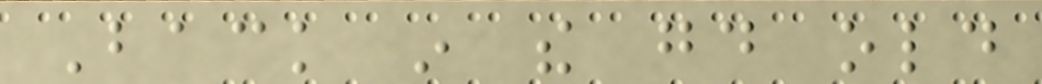Back in the good old
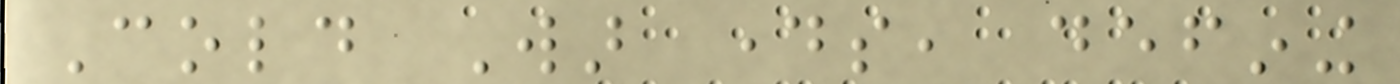Cold War days, defining
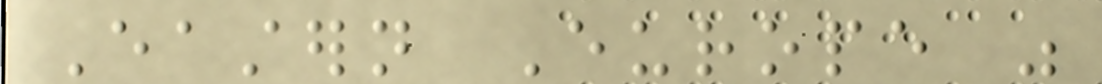Eastern Europe was
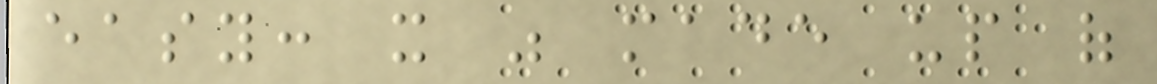easy: it was made up of
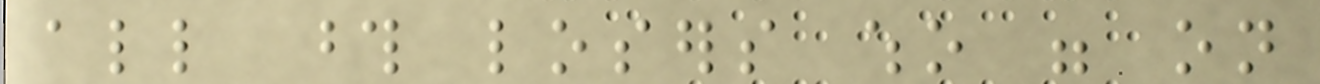all those losers who were on
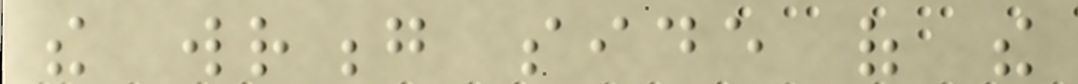the wrong side of the
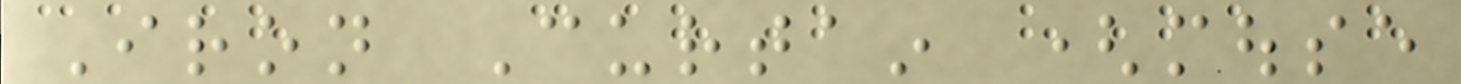Iron Curtain (mouse
